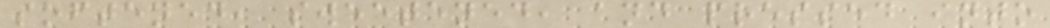softened, sweetened, and pressed into
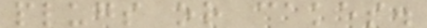plugs or cakes.
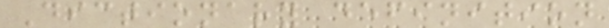Dictionary definition
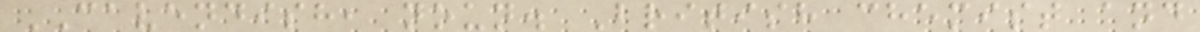CAVENDISH, noun. British chemist and
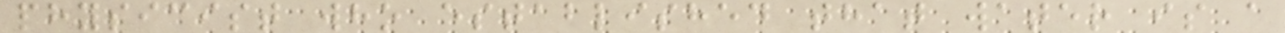physicist who established that water is a
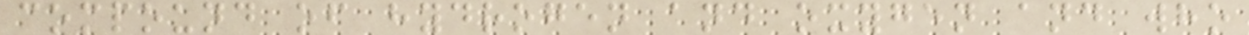compound of hydrogen and oxygen and who
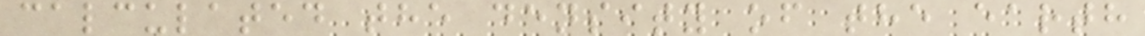calculated the density of the earth
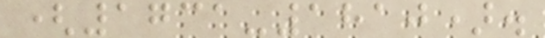(1731-1810).
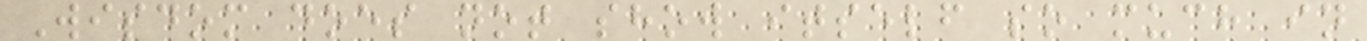Wisdom does not show itself so much in
